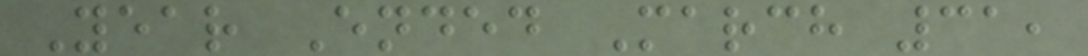Year Ended March 31,
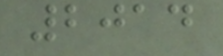2014
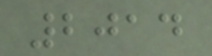2014
